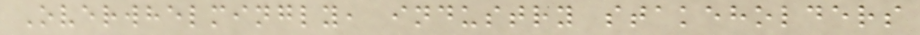Overwhelmingly, industry stakeholders
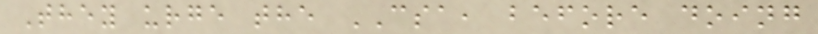They urge the CSA, before doing
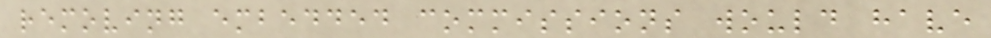removing embedded commissions would have
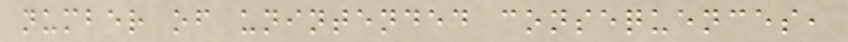number of unintended consequences,
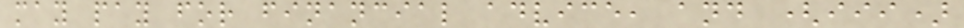may pay for financial advice, and (iii)
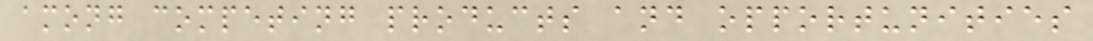among competing products and opportunities
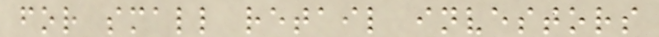for small retail investors
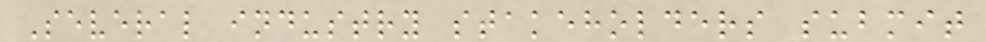Several industry stakeholders submit
